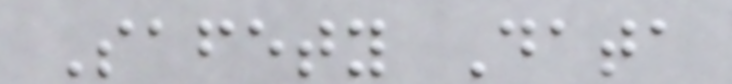Safety Data
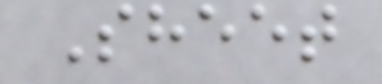Sheet
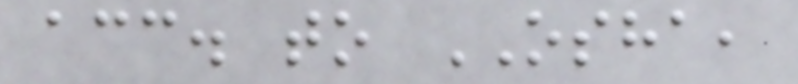acc. to OSHA,
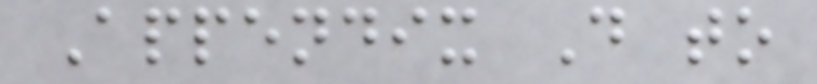Appendix D to
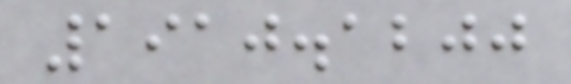1910.1200
